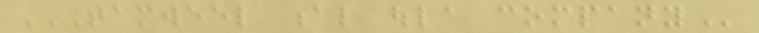TAMWEEL AL OULA COMPANY
